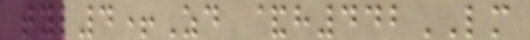tyl4+Zd &h442LM
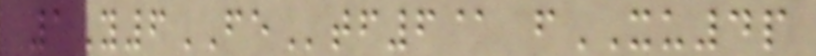1Y6FEtf6@ fXU4p
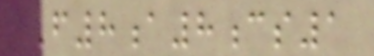F8a8cs1
